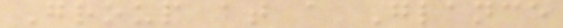Group at a Glance
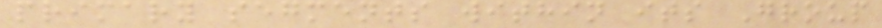primary segments within its Group
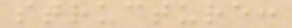structure:
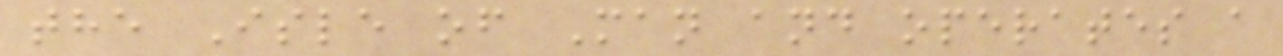the Isle of Man and operates a
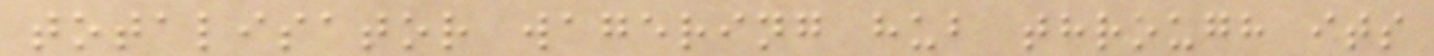totalisator wagering hub through its
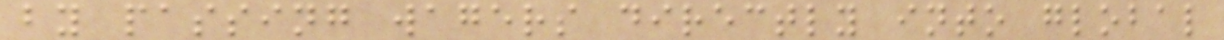by passing wagers directly into global
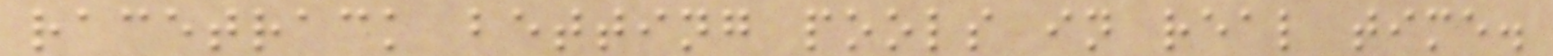racetrack betting pools in real time.
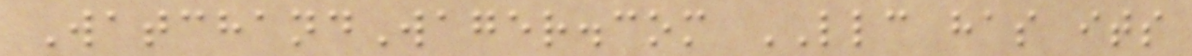WatchandWager.com LLC has its
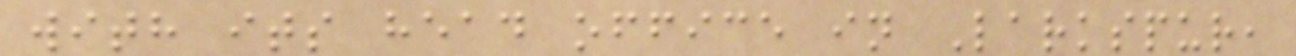with its head office in Larkspur,
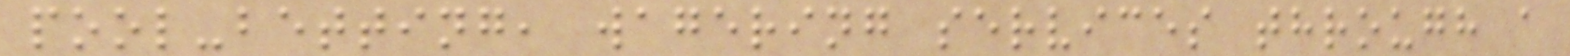pool-betting, wagering services through a
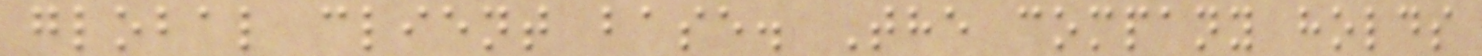global client base. The company holds
